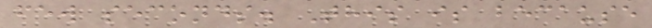few seconds. This is because
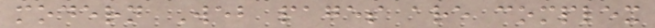modern Web pages are complex
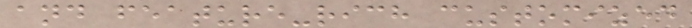and feature-rich customized
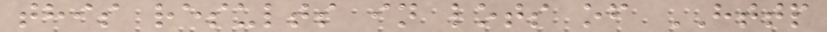this results in lots of HTTP
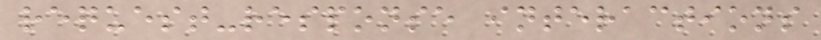request-response interactions
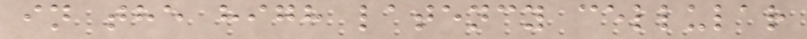in the high latency cellular
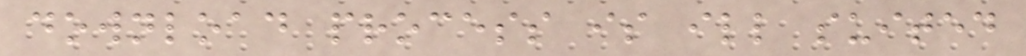download process is ill suited
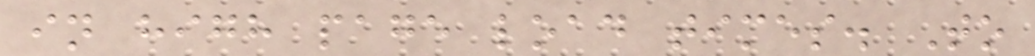in high page load times. To
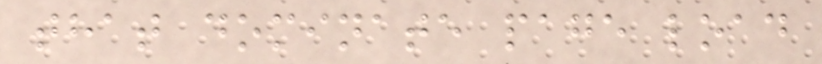that dominate page load
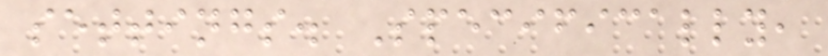settings. Specifically,
